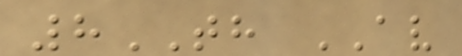8TH AV
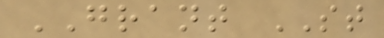GRANT ST
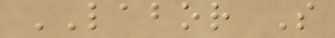LABOR S
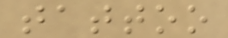tattoo
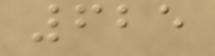625
